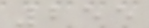255
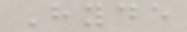Hyde
